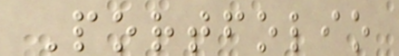Portfolio
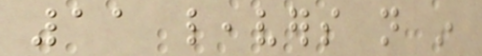11 leavers not in
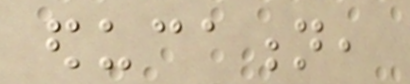education,
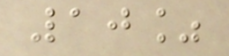10%
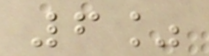6%
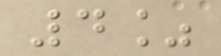4%
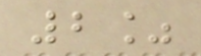2%
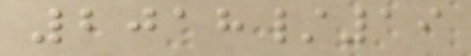2018/19
